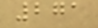271
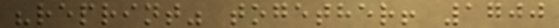"reprint" together! 1700
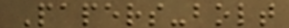Papers-bolt
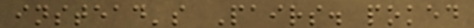instead's Pairs. poked
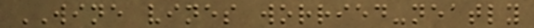WINE vines worried-neatly
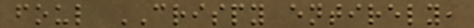foul CRISPY entirely,
